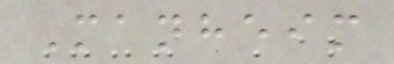Manheim
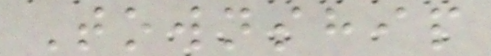Township
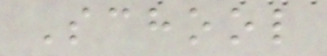School
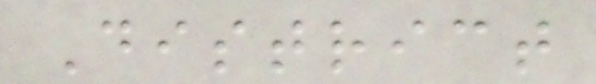District
